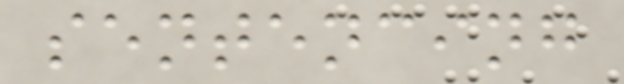sentencing
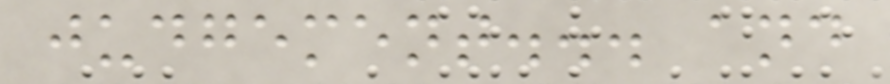judgement... and
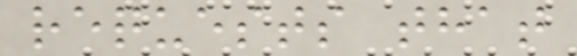requests that
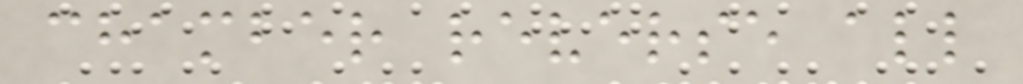chamber reverse all
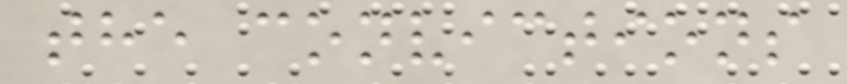the convictions
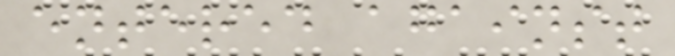entered against
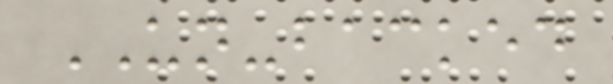UN-backed
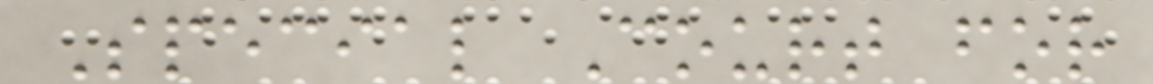Special Court for
